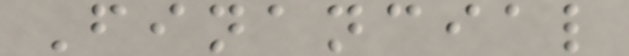Financial
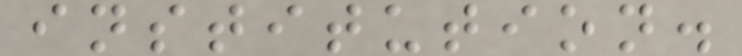institution.
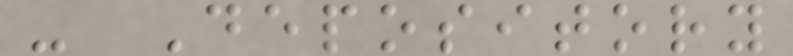- Depository
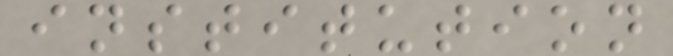institution
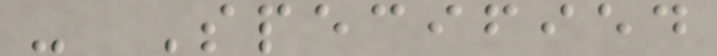- Specified
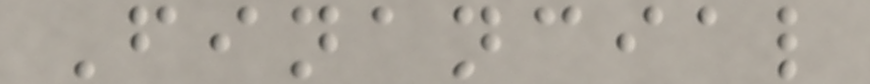Financial
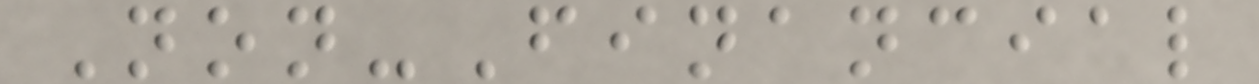Non-Financial
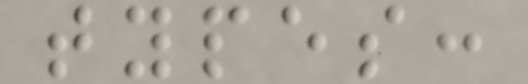types:
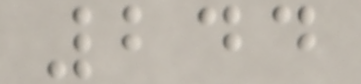244
